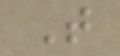T
